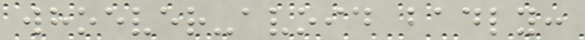whoever-avoid badly:
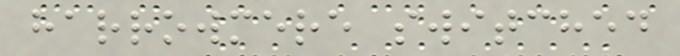harrowmere switched
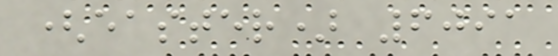(easter) 6091
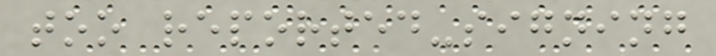too reported-signing
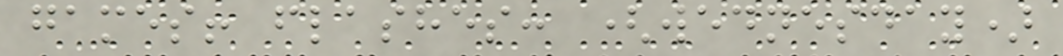games! flashes: (wednesday)
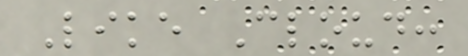Like Cloud:
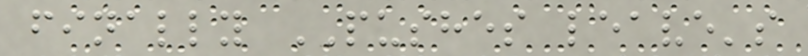finally PUSHES leave's
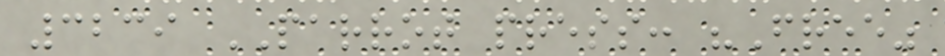3239 PARROT press: "Free"
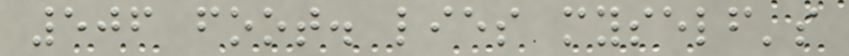506 foot. lies myself's
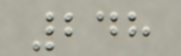248
